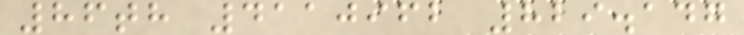86th 4110962 829.147
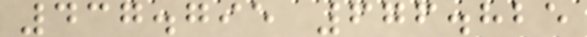437.795 676.825
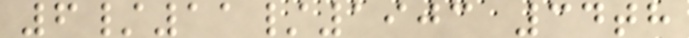6/11/1903 34th
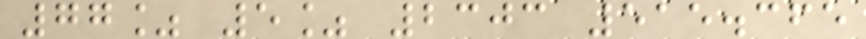77% 5% 2303 515.365
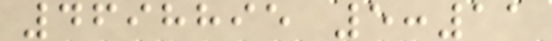4698895 5:11
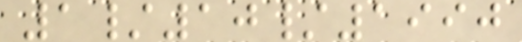1/10/1990
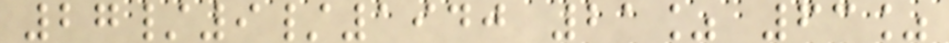27/9/1940 21% 63%
